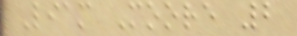Liam Moore 2
